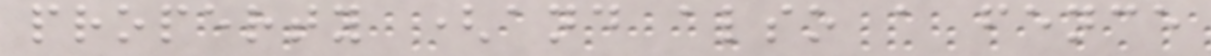property (and also a fence
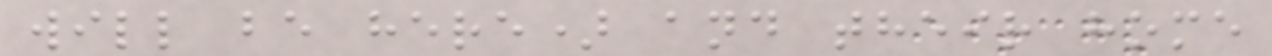will be here) and their home
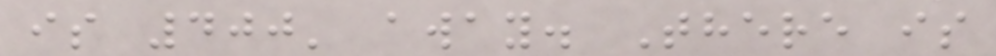is 400' away. There is
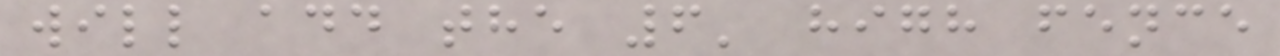will add the 6' high fence
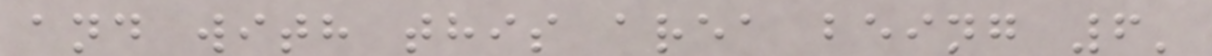and with this area being 6'
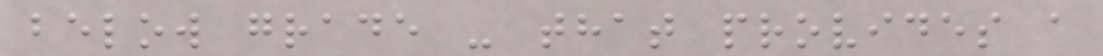below grade - that provides a
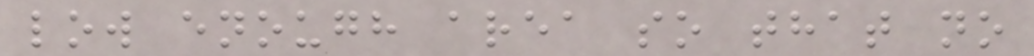low enough area so that no
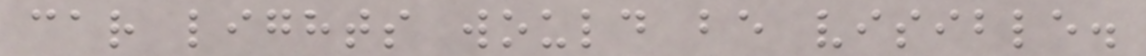car lights would be visible.
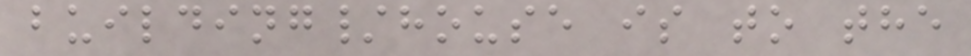building/house is to the
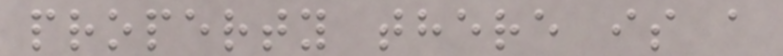property there is a
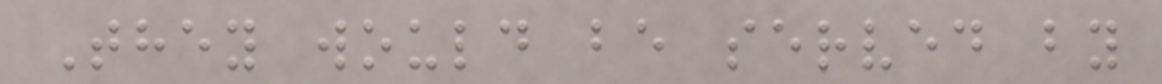They would be served by
